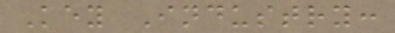Key Industry:
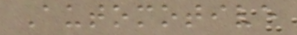Automotive
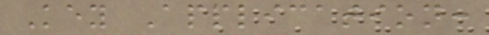Key Application:
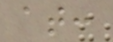at:
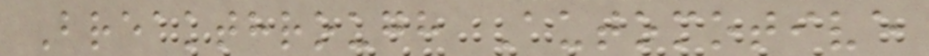Breakthrough Automotive
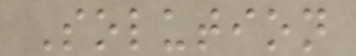Solution
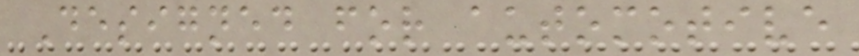Designed for automotive
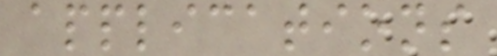applications
